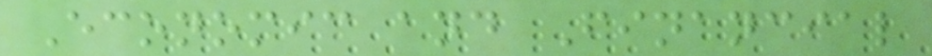Economic and Financial
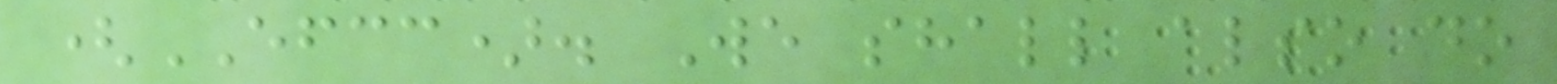(EFCC). We shall also do
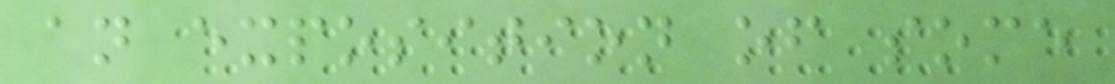an exposition of some
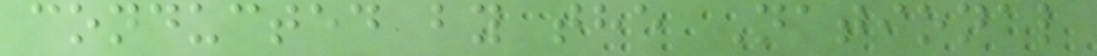conducted by the National
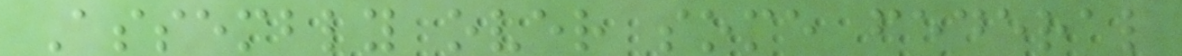Assembly over some federal
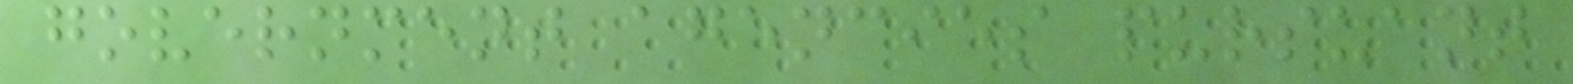government agencies pursuant
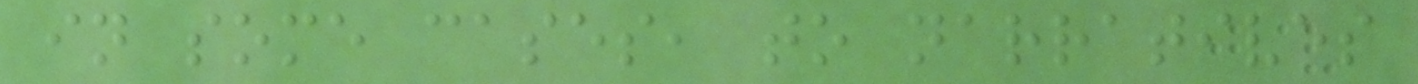in some cases, to narratives
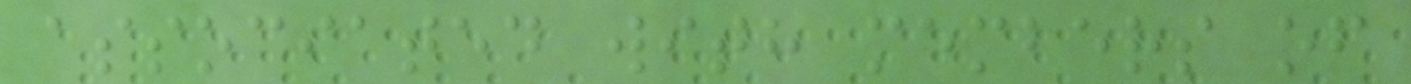associated with members of
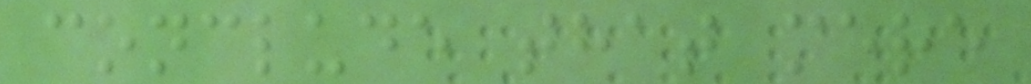conclude that mere
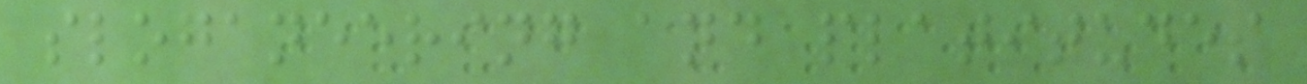sloganeering and platitudes
